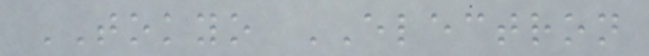TOKYO ELECTRON
